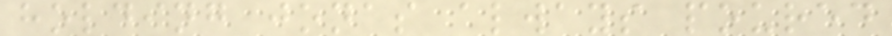holding jonas always poured
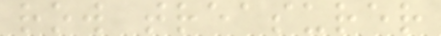row treasurer
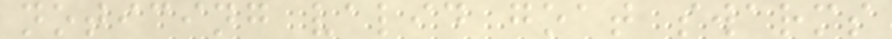noticing valid goat swarms
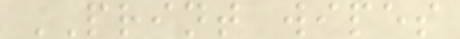PRINT wipes
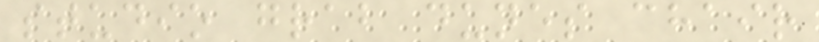studio grab dunes chair
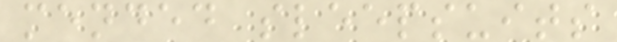mended sleepsuits
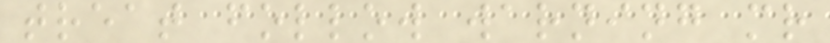treat follow warning mr
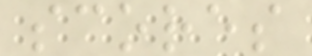scores
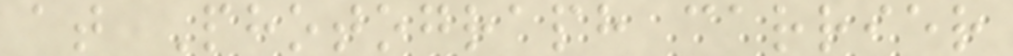at Photograph carrier
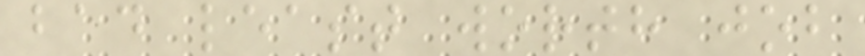bad least worth job
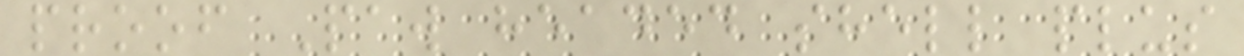proof Paw headed shell plus
